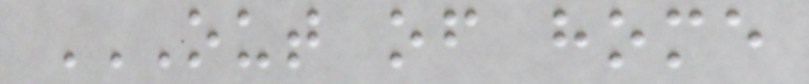OUT OF HOME
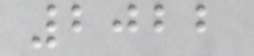2022
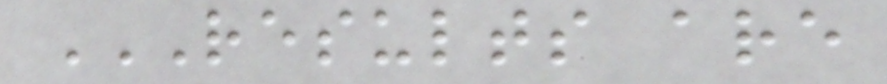RESULTS ARE
